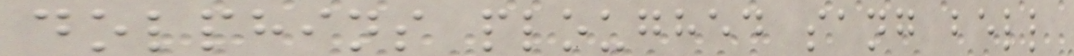dolphins ploughed sang bell
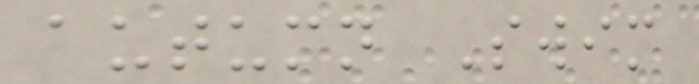autumn Swim
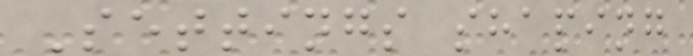Settings shaping
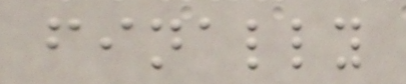finally
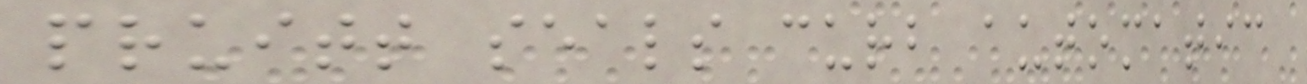pruitt seals curb automatic
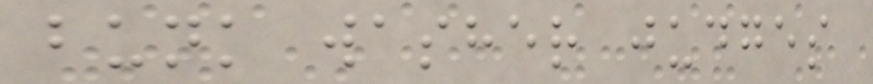bunk washer judges
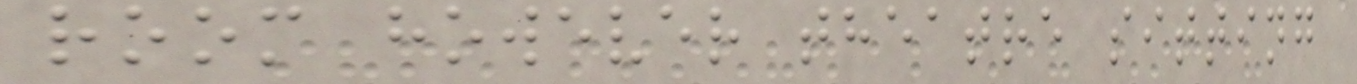room however theatre sitting
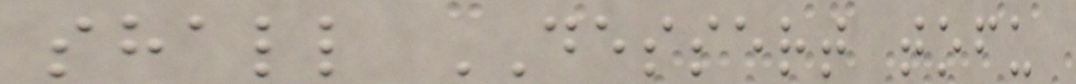shall DESSERT tofu
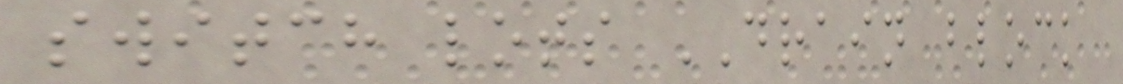switch lots DRAIN block
